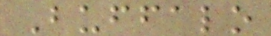Buffalo
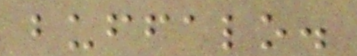buffalo.
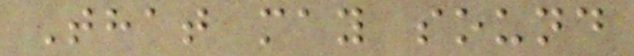That may sound
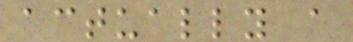actually a
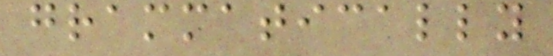grammatically
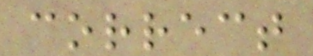correct
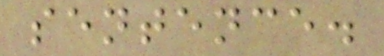sentence.
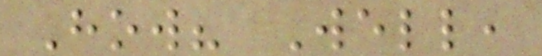How? Well,
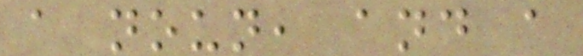a noun, and a
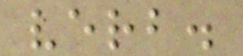verb.
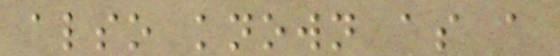also known as a
